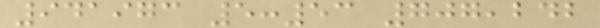941973 5:53 707,242
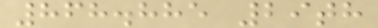868.885 29th
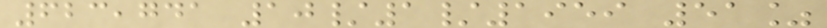623,741 10/1/1959 51%
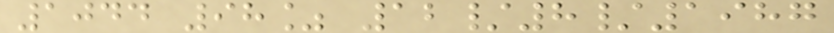1044 98% 12/8/1987
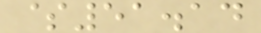$51.14
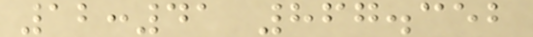12:41 867.352
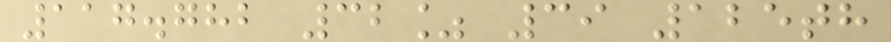117.782 32% 39 125th
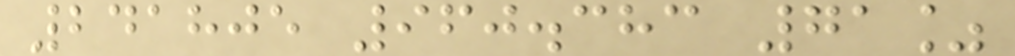241805 960.383 71%
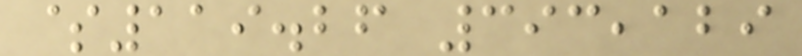$119.26 393,129
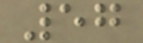57
